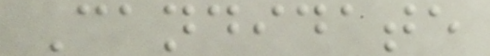Candidate
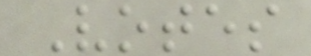Votes
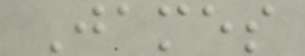James
